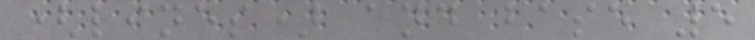(lines) and base 5
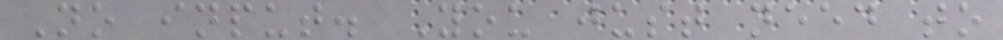No input. You just need to
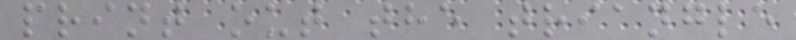print out the triangle
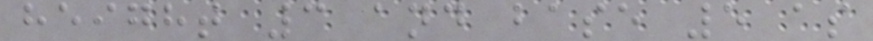height 3 and base 5 as
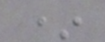*
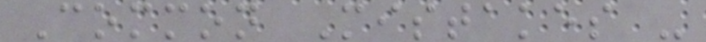Common Mistakes -
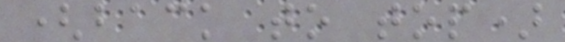(back to top)
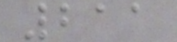211
